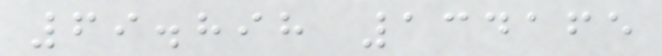69.898 134165
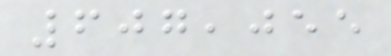607,055
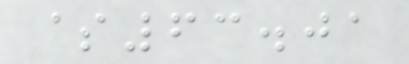$63.01
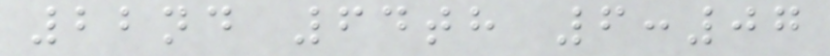22nd 64th 6:07
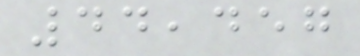44,457
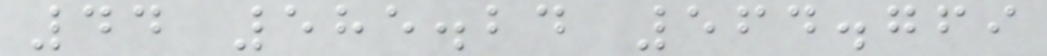44 585.24 564.769
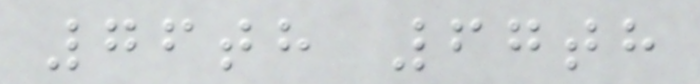76th 67th
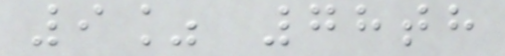9% 78th
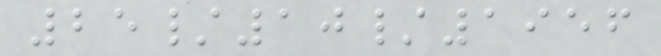25/10/1956
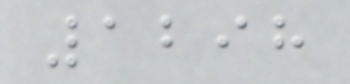1298
